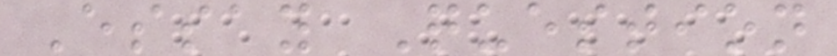Essay Question
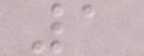1
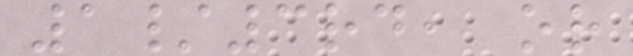1/3rd, or
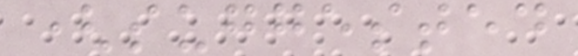(suggested
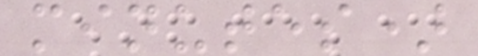minutes)
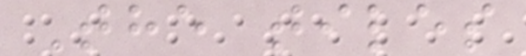The tiles
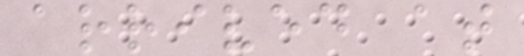arrived at
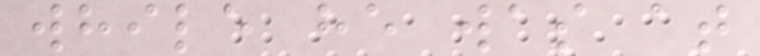while he was at
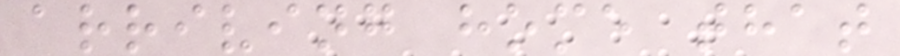arriving home that
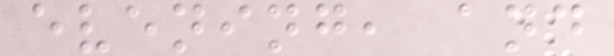evening, and
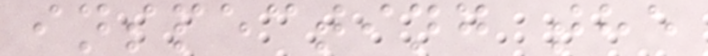inspecting the
